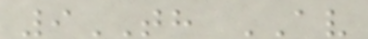9TH AV
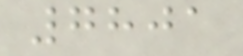7801
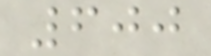600
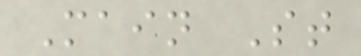Main St
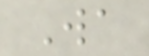Wa
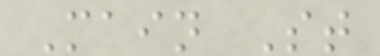Main St
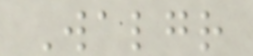Walgr
